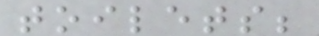toilets;
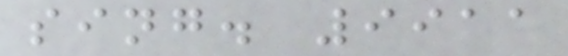sing. 9911
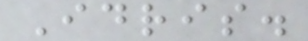Idris.
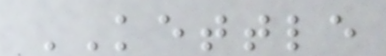KETTLE
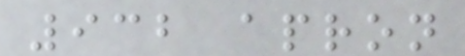932 apron
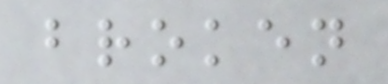broken
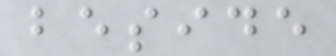beside
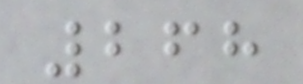268
